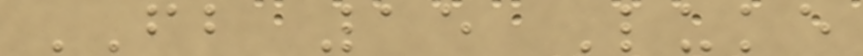FB 15 Luke
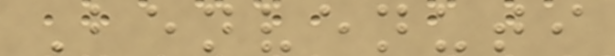Benvenuti
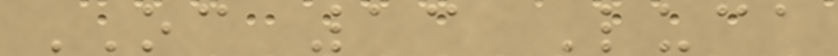OC 13 Luca
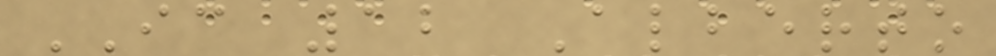IC 12 Alberto
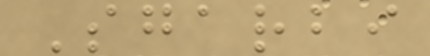Sgarbi
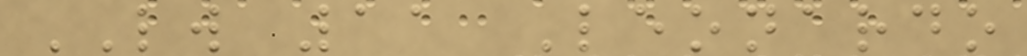LW 11 Leonardo
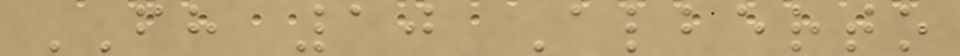FH 10 Alberto
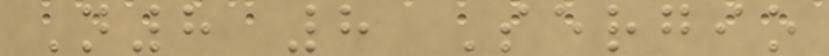N8 8 Sergio
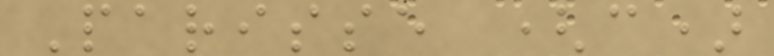Parisse (c)
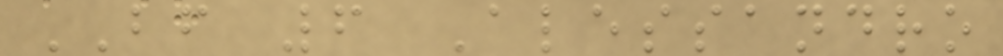BF 6 Alessandro
